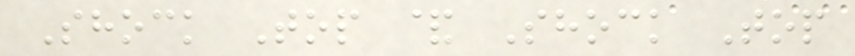Shock Top & Shock Top
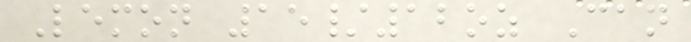Lemon 15/12oz Can
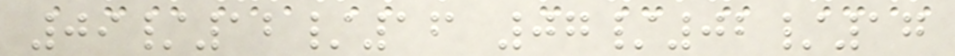09/12/16 07/02/17
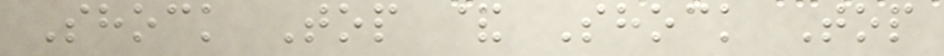Shock Top & Shock Top
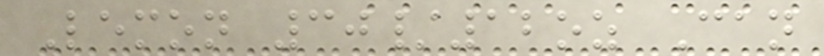Lemon 30/12oz Can
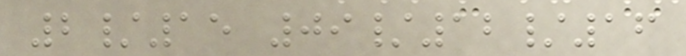2/15 09/12/16
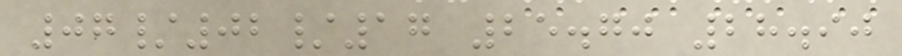07/02/17 25.70 28.90
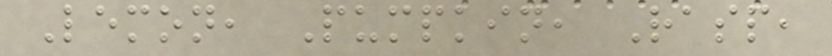Lemon, Pumpkin, Rasp,
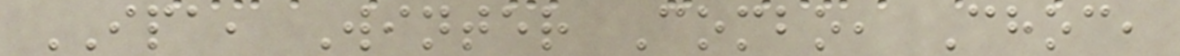IPA, Winter Combo, Choc,
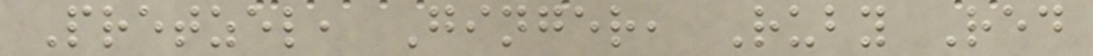Pretzel, Ginger, Ruby Red
